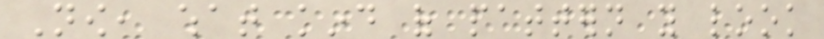Now, what kind of pattern you look
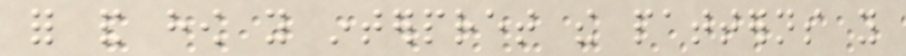for and how you interpret the patterns you
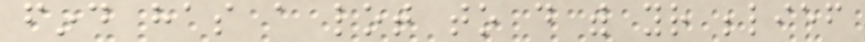find has a lot to do with your belief
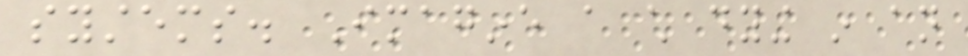systems. Imagine a child dying in an
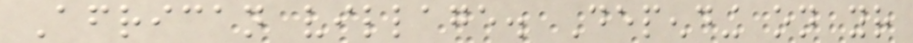African village. Depending on your
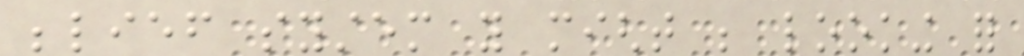belief system you might be looking for
